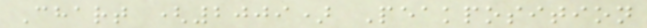Chart (2009) Peakposition
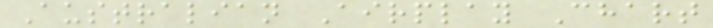Australian Airplay Chart
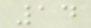14
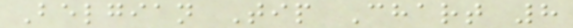Belgian Tip Chart 8
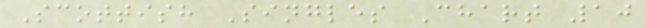Scottish Singles Chart 10
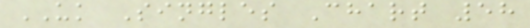UK Singles Chart 58
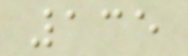135
